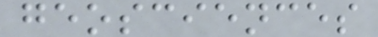geosciences
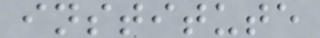institute
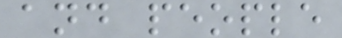and people
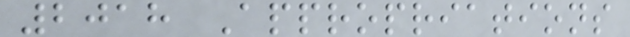2018 Appropriations
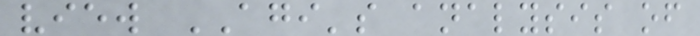view AGI's analysis of
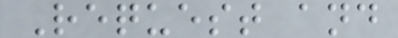Request and
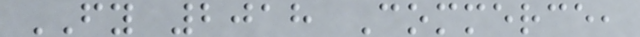FY 2018 Commerce,
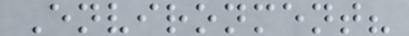Environment?
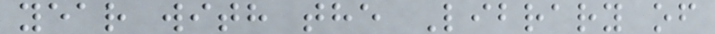year with the Library of
